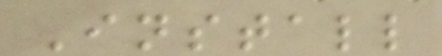Install
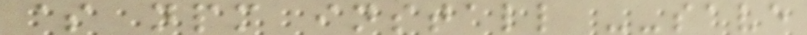$ npm install --save
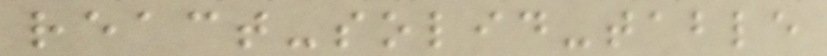react-solid-table
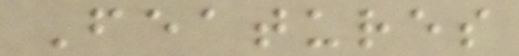Features
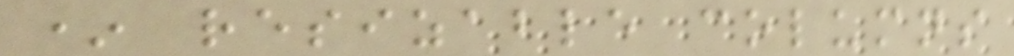* resizable columns
